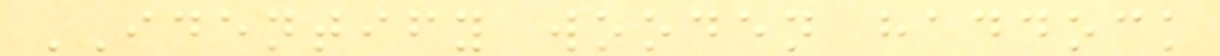IDENTIFY wooden haddock
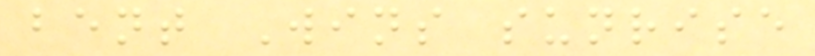bent Wins sunrise
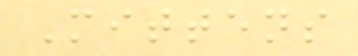Mittens
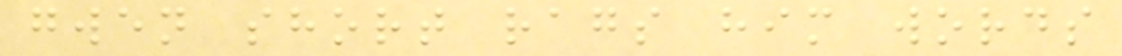gwen short rags him words
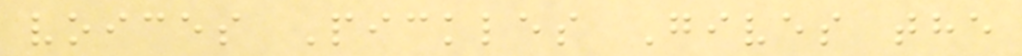voices Pickles Gives the
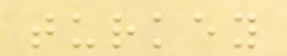turkey
